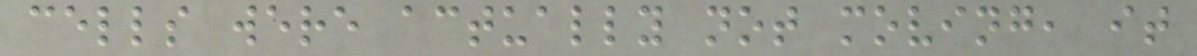cells were actually not moving, it
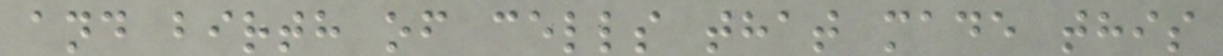and birth of cells that made this
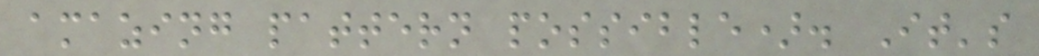amazing pattern possible). It's
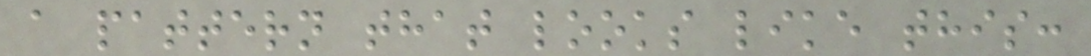a pattern that looks like this:
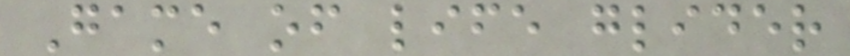Game of life glider
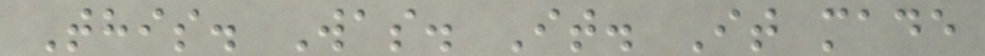This. Was. It. It made
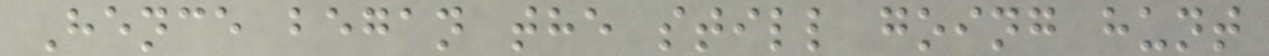Hence began the still going hunt
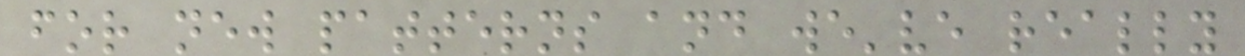for new patterns and we've really
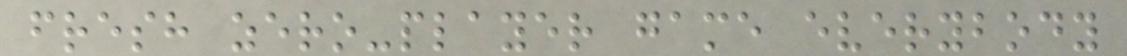fresh zero-player game everybody
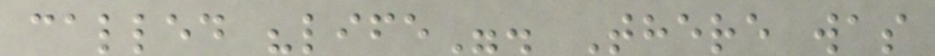called "life". There was
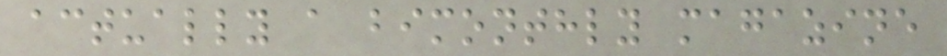actually a bimonthly magazine
